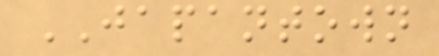JAPANTOWN
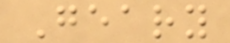Geary
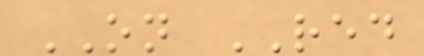ON RED
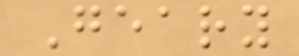Geary
